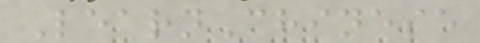LearnChinese
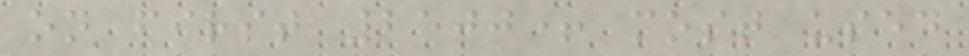on first 2500+ most used
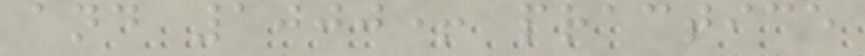and 1000+ practice
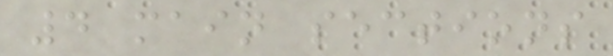4 main sections
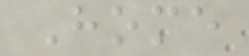Home
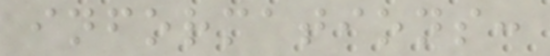informations:
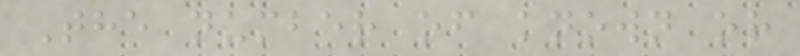The number of known or
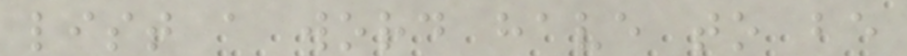list a word have to be
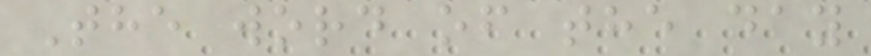The word of the day
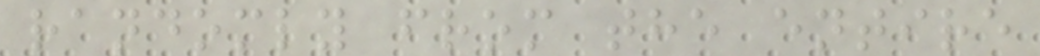randomly from the entire
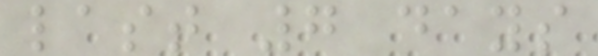last 7 days
